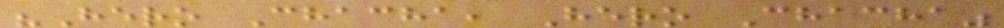"Hero Chacha, Hero Chacha"
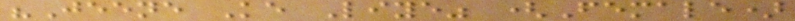"Jeene Ke Liye" (Female)
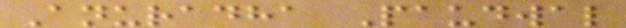Anuradha Paudwal
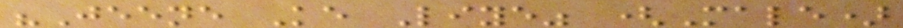"Jeene Ke Liye" (Male)
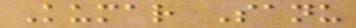Kumar Sanu
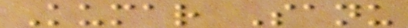Kumar Sanu
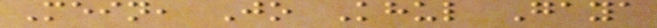Mein, Jo Khul Gaya
